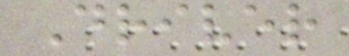Driver
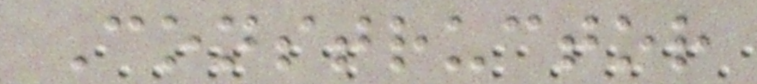Constructor
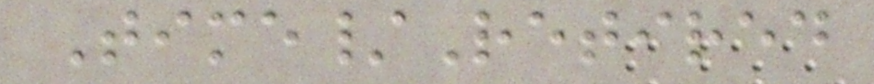Time/Retired
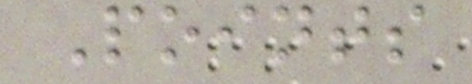Points
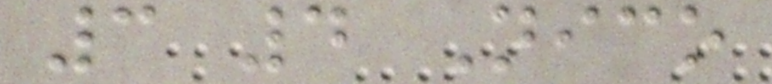3 4 Nico
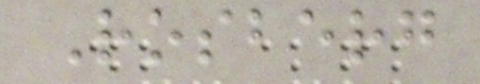Rosberg
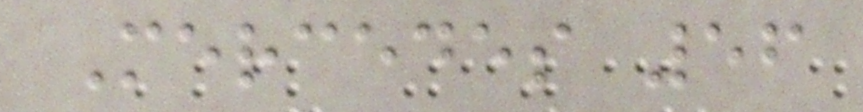Mercedes 56
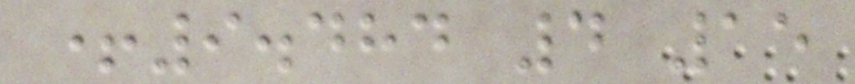+9.484 4 15
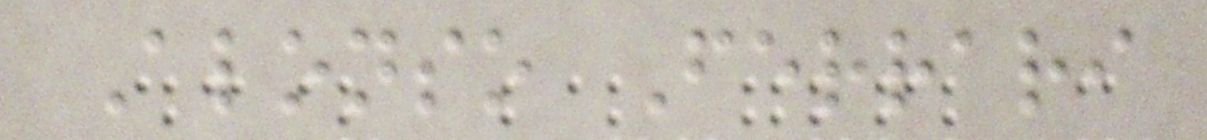Alonso Ferrari
